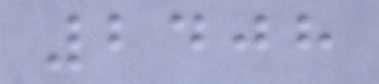2408
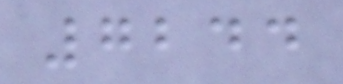7244
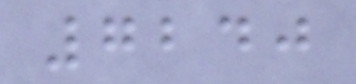7240
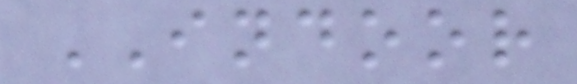INDOOR
